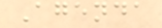Agenda
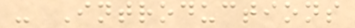- Introductions
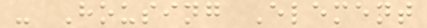- Housing Element
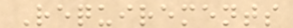Requirements
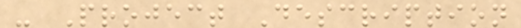- Project Description
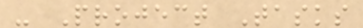- Project Tasks
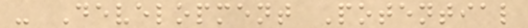- Development Potential
